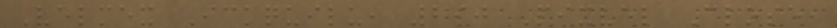Velmex Ickquilu, 290 Pixvel Close,
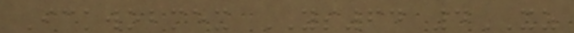Ickwobmex YS64 4XZ
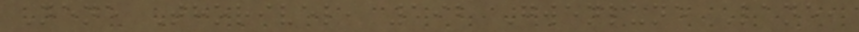Nene Thorivel, 192 Gwenlune Lane,
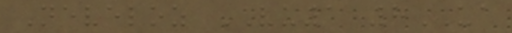Neveloz VU1 8UA
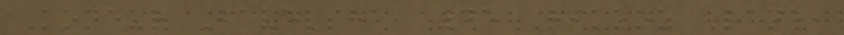Koneur Bavelsha, 45 Rikooz Lane,
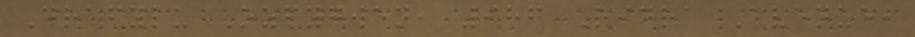Drafylu Ozfygwen, 986 Ridra Avenue,
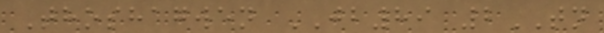Thoshagwen JB89 2TN
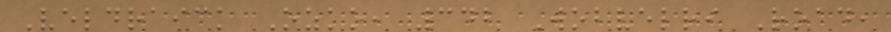Veldraick Ozko, 342 Wobvelri Road,
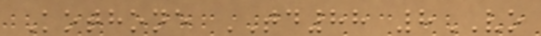Kothone TD88 8VO
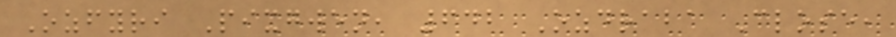Ozfyri Pixgwen, 642 Ozdraba Close,
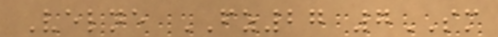Velne FZ27 7SM
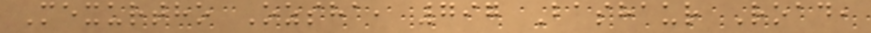Mexurtho Ozsha, 797 Bashaur Road,
